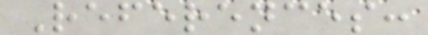References:
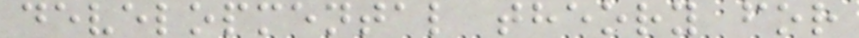developmental theory for
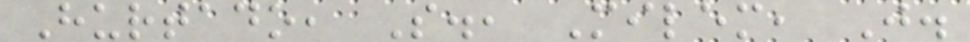Hurtado, S., Milem, J.
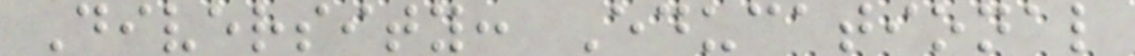Diversity: Educational
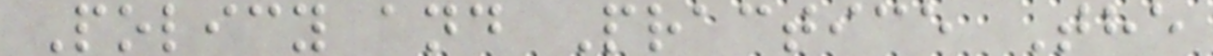Policy and Practice The
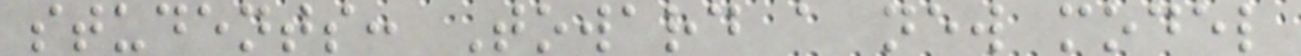students: Toward a new model
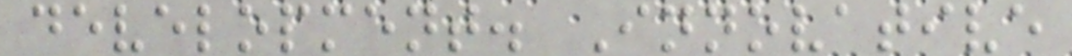development. Innovative
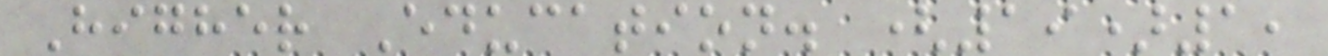Higher Education. (19)1,
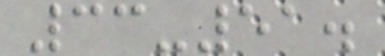33-51.
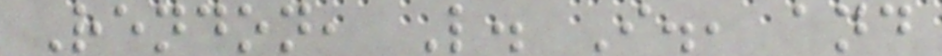Rendon, L. I., and
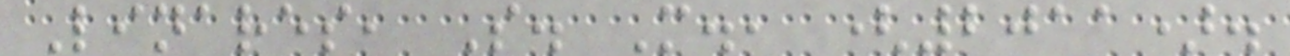Linares, S. M., (2011).
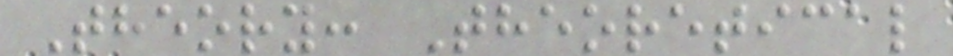Theory: Theoretical
